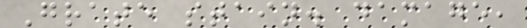Grate stain. damage,
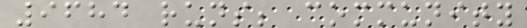9684 runs; community
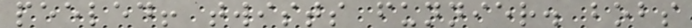peeled! twists funnier. bobs
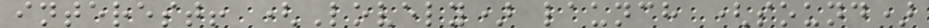interest! (Lovely) launch (sound)
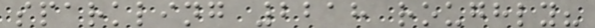sparkling 2218 roughly?
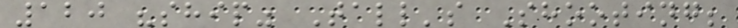120 "ship" Tall's Shooting;
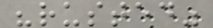"rusted"
